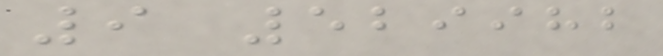9 529982
